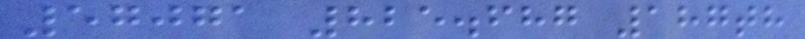57071 825.687 187th
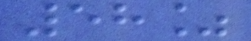58%
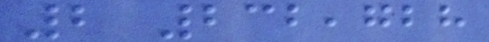2 232,728
